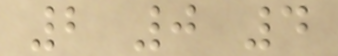2 0 4
